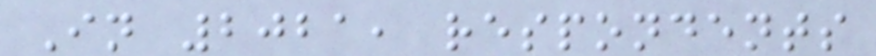In 2021, respondents
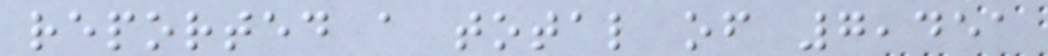reported a total of 7,451
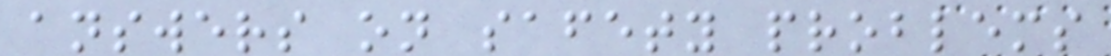answers on safety problems
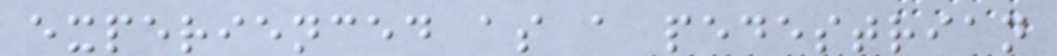experienced as a pedestrian
